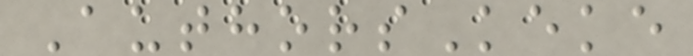AuthorsKeke
